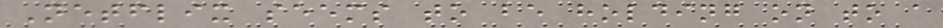Netflix seems to be holding on to a
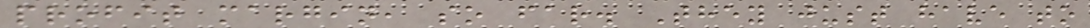profit margin, so far. They just have to
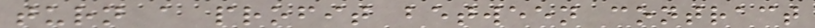turn a profit between contract
